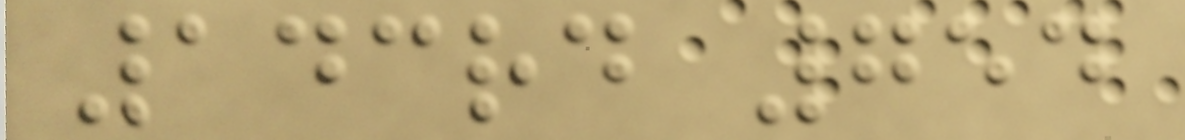143rd 754
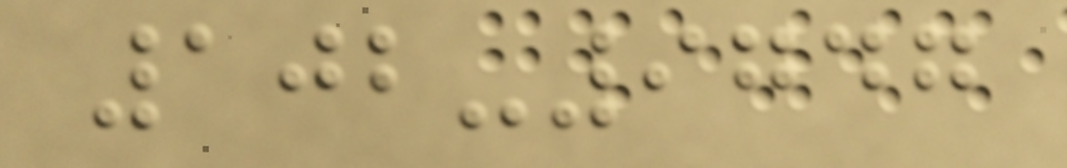102-9747
